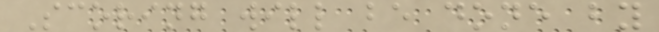Scoring will be done by
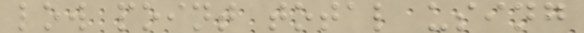low point total using
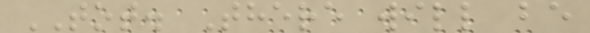TOT. There will be
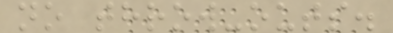no throw-outs.
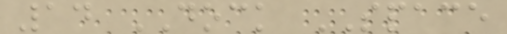14 DOCK SPACE
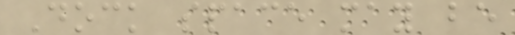Dock space may be
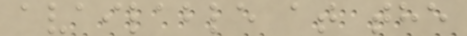available at the
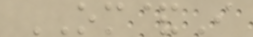OM&I
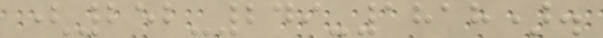(252-249-1818).
